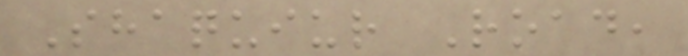Shaquiur Road,
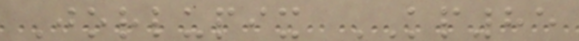Jorlupix KP85
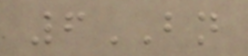6BN
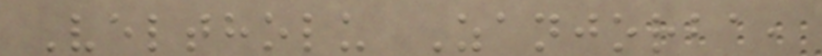Veltholu Zanjorba,
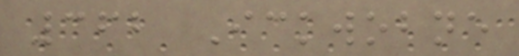362 Ickwobne
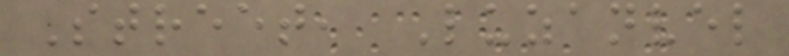Street, Luzanvel
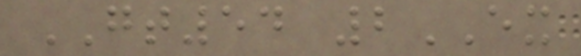GT54 2EX
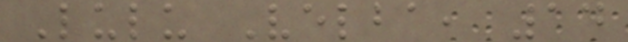Lulu Velba, 14
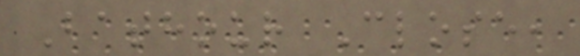Bathour Close,
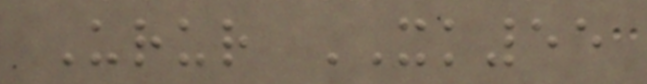Urur XK55
